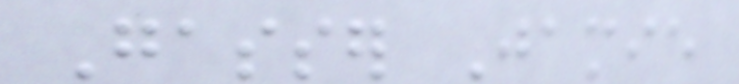Gasser Jamie
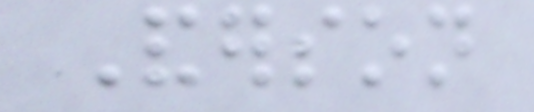Anderson
